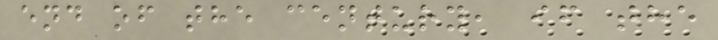end of the century, if the
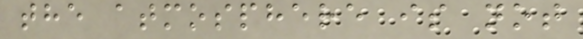the atmosphere is not
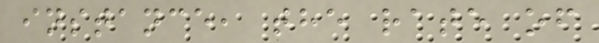instance, the rate of
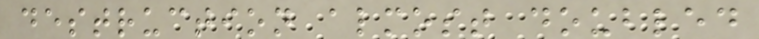destruction almost doubled
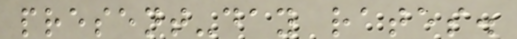present-day rates.
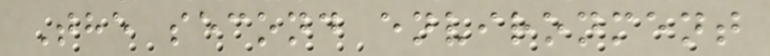The second environment
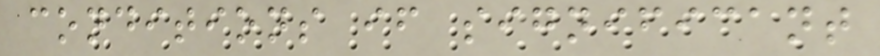conditions if significant
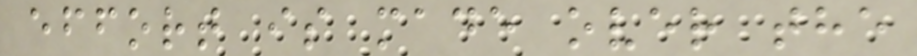effort is made over the
